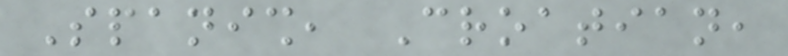Spanish, Croatian,
